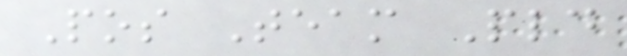Pos Team Pld
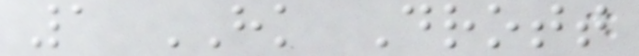1 HK Drott
